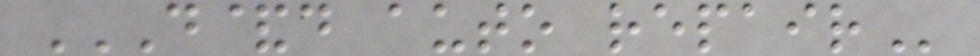D&D AUTO REPAIR
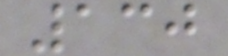130
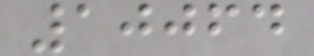10064
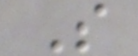S
